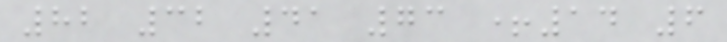82 32 41 73 +14 6
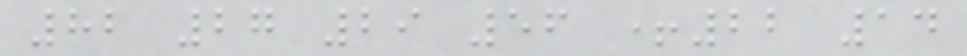82 27 29 56 +22 14
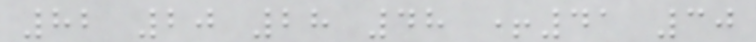82 20 28 48 +41 30
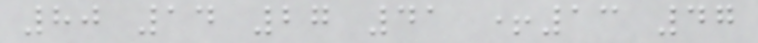80 14 27 41 +13 47
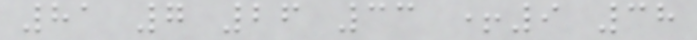81 7 26 33 +9 38
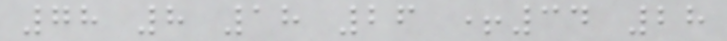78 8 18 26 +34 28
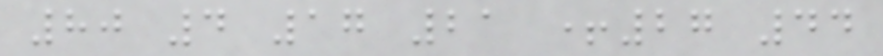80 4 17 21 +27 44
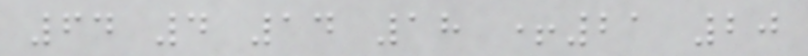64 4 14 18 +21 20
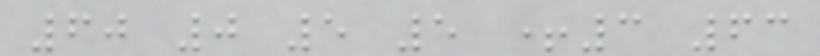60 0 5 5 +3 63
